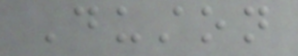Duston
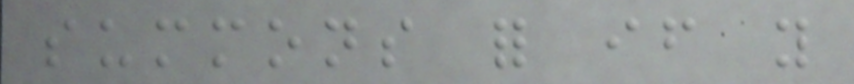summons for if you
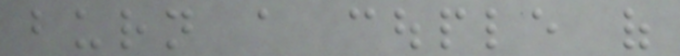burn a couple of
